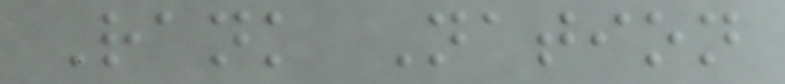Rank Nation
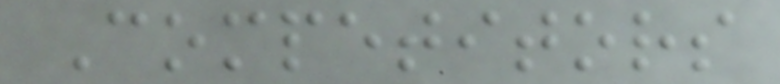Competitors
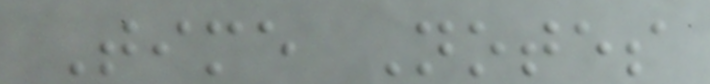Time Notes
